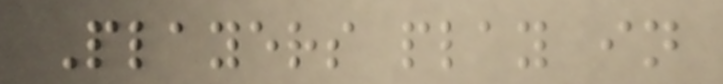Players play in
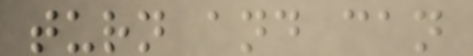turn and can
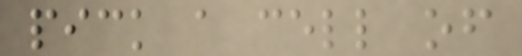pick a cell of
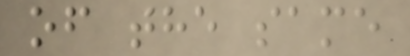of the same
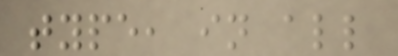type, in all
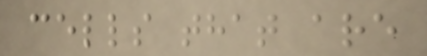cells that are
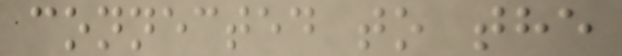connected to the
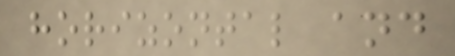horizontal and
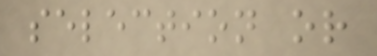selection or
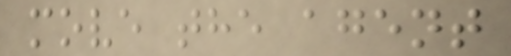move the agent
